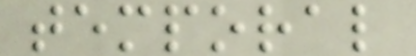temporal
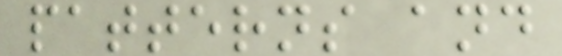patterns and
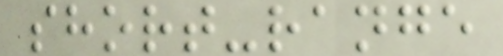short-range
